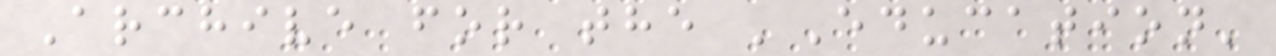Archive for the 'Education'
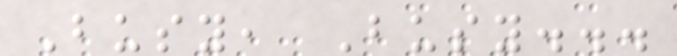Busy, Busy...
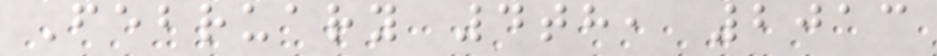February 4th, 2013
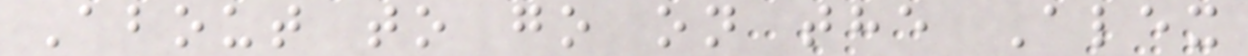About to go on the Alex
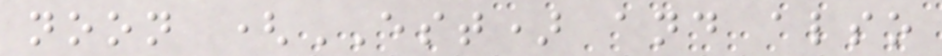noon (EST) and also
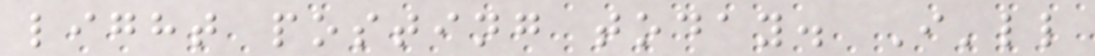light posting today. I'll
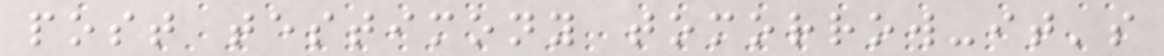post testimony tomorrow-it's
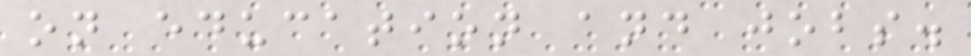on education and jobs.
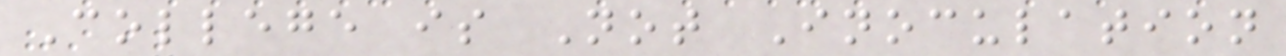College is Not Inoculation
